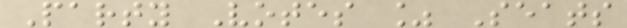Party Votes % Seats
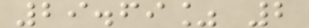29.69% 2
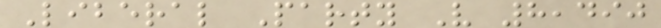Liberal Party V 8,490
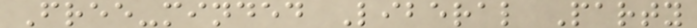Free-minded Liberal Party
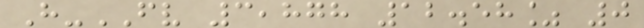H-FV 3,878 12.58% 0
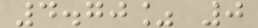4.70% 0
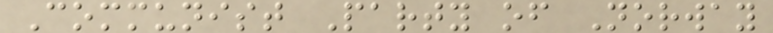Communist Party of Norway
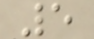5
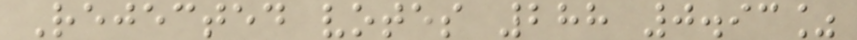Rejected votes 288 0.93%
